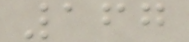167
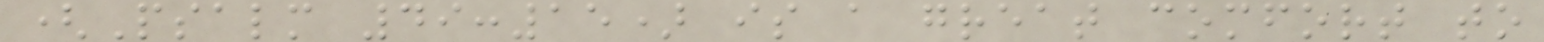(Psalm 49:15) is a great comfort to
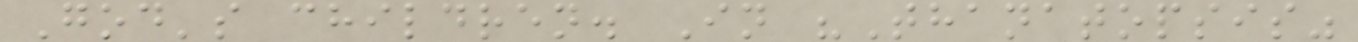God's children. In "Thanatopsis"
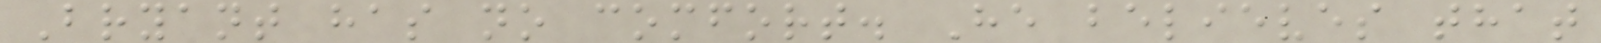Bryant has no comfort. He believes that
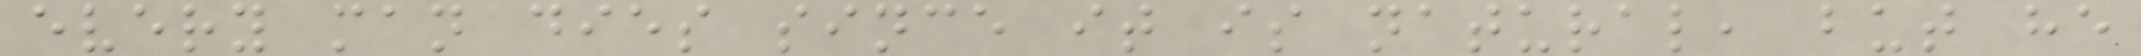every man dies since it is natural, but he
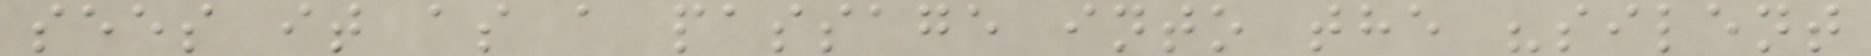sees it as a passage into the "silent
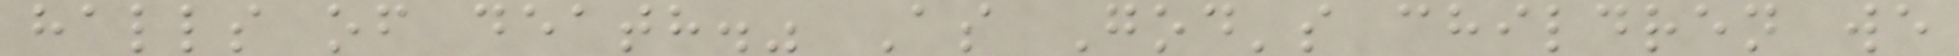halls of death." As God's children we
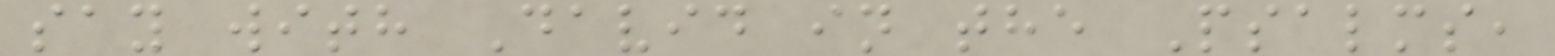say with David in the Psalms,
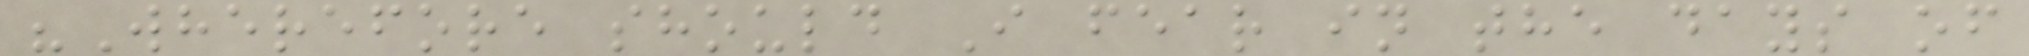"Wherefore should I fear in the days of
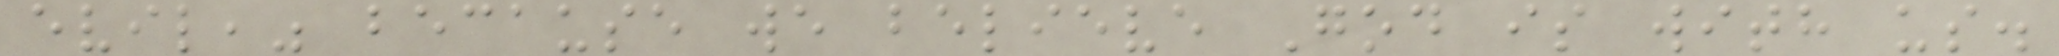evil," because we believe God is with us.
